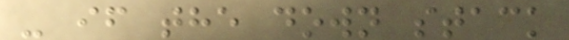- if the down stack
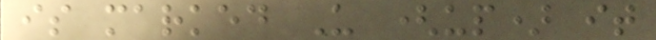is marked U (up) it
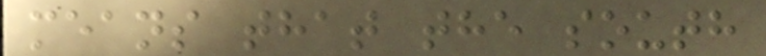means that the south
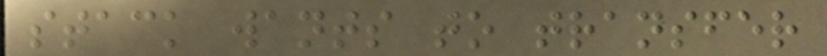stack wants to transfer
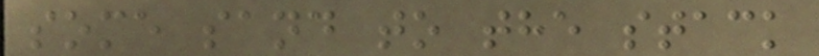some sand to the stack
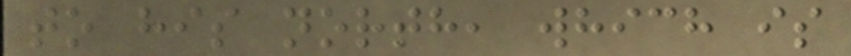to his north, which is
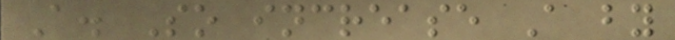A. So increase A by
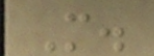M.
